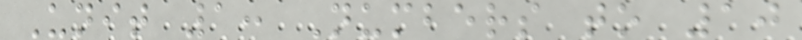Unit 1: Numbers to 10
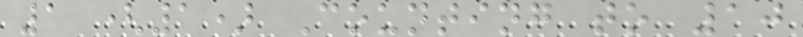1 (1) Counting to 10
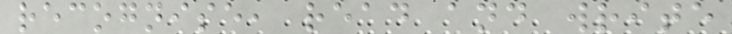recognise, read and write
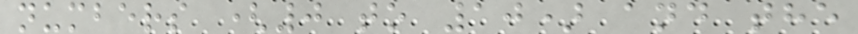numbers (0 to 10) and the
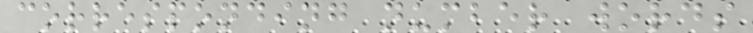corresponding number words
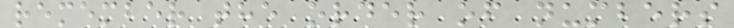remember the order of numbers
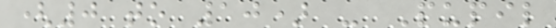(0 to 10) - Pupil
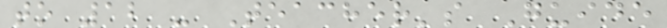to 12 - Teacher's Guide
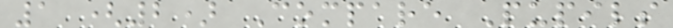1 (2) Compare Pupils
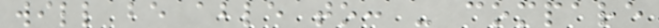will be able to: - compare
